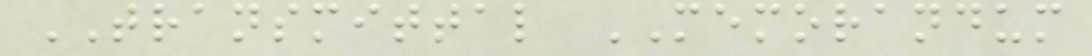TRANSMITTAL MEMORANDUM
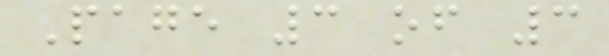Page 3 of 3
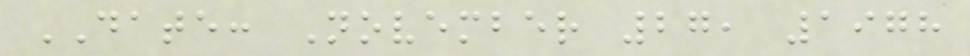DATE: November 27, 1978
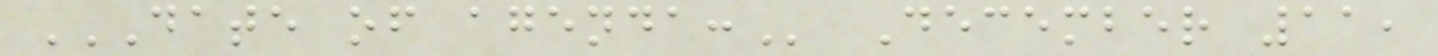DATE OF AGENDA: December 11,
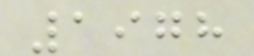1978
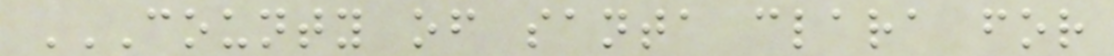COUNTY OF SANTA CLARA FOR
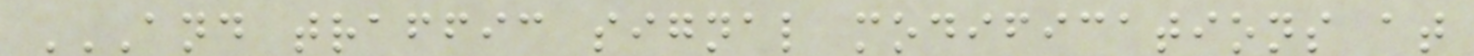AND TRAFFIC SIGNAL MODIFICATIONS AT
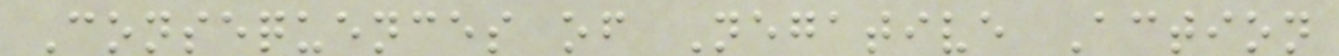Consequences of Negative Action
